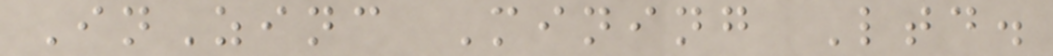InZinc Mining Ltd.
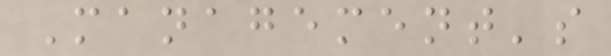Management's
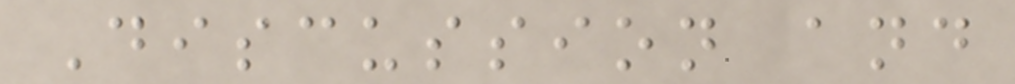Discussion and
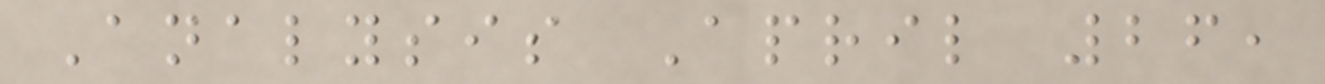Analysis April 26,
